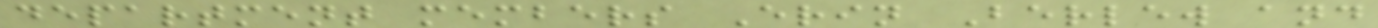department members Erin Berlew and
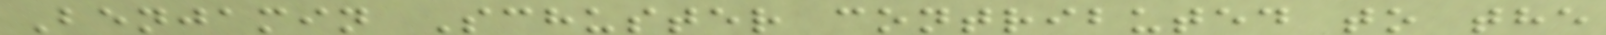Benjamin Schuster contributed to the
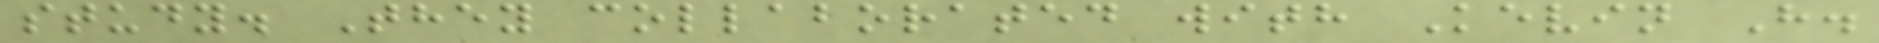study. They collaborated with Kevin H.
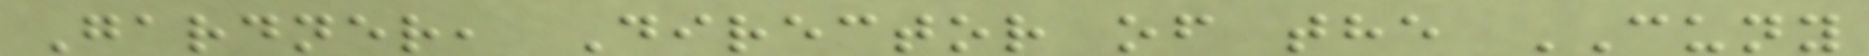Gardner, Director of the CUNY
